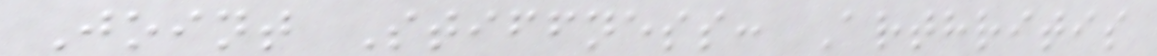Joint Stiffness: Arthritis
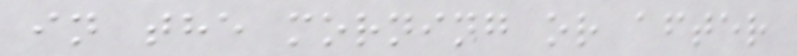in the morning or after
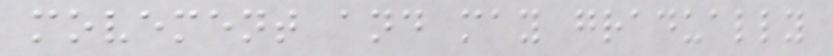movement and may gradually
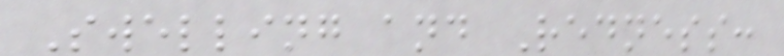Swelling and Redness:
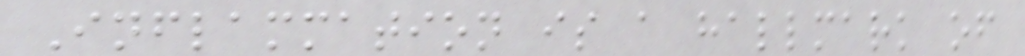Inflammation is a hallmark of
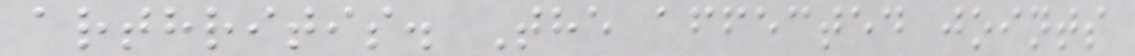arthritis. The affected joints
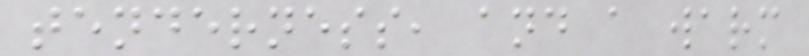tenderness, and a warm
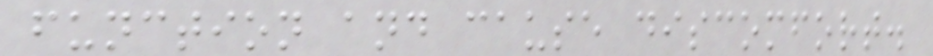function and cause discomfort.
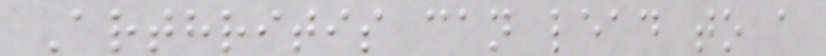Arthritis can lead to a
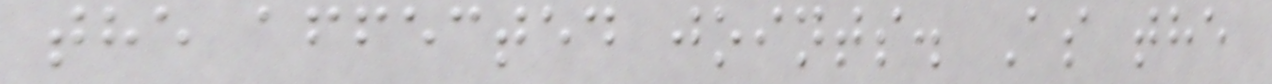the affected joints. As the
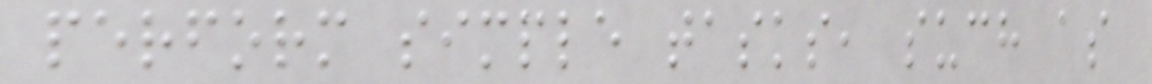perform simple tasks, such as
